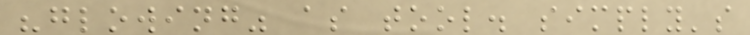"glowing" as tool. simply's
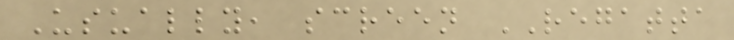Usually, screen REGATTA
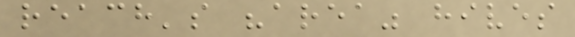reach's "area" hives
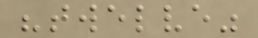"twelve"
